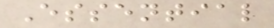Essential
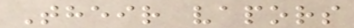Their vapors
